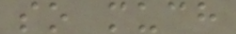so much
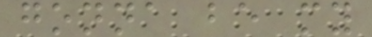gonna be my
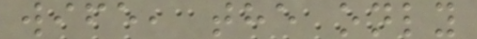wife, the only
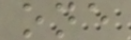one
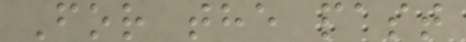For the past
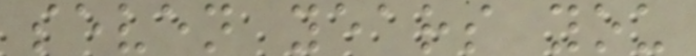seven years you
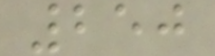250
